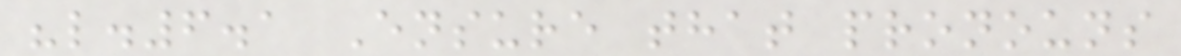"l.6.1 Ensure that pronouns
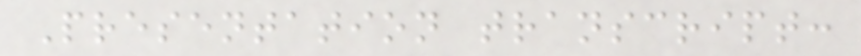Presentation transcript:
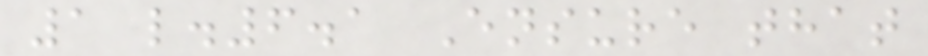1 l.6.1 Ensure that
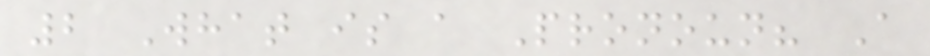2 What is a Pronoun? A
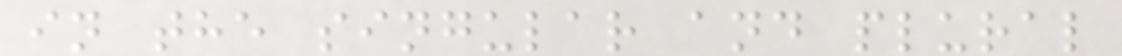in the singular and plural
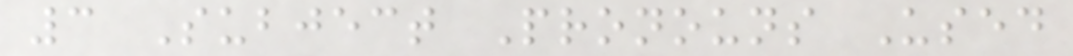3 Subject Pronouns Used
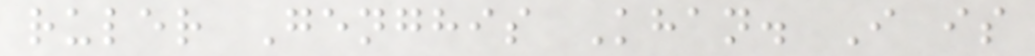ruler Genghis Khan. I is
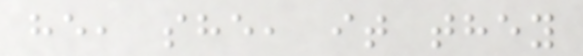he, she, it they
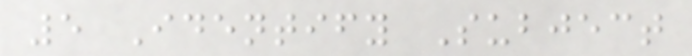5 Identify Subject
